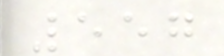557
